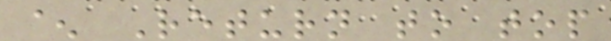^ Return to top
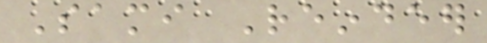Sami Reindeer
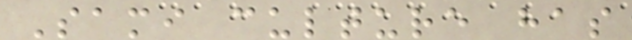Sami culture has
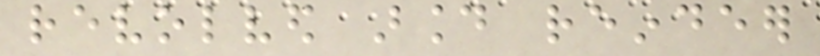revolved around reindeer
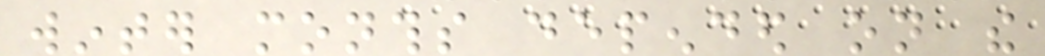winter months depended on the
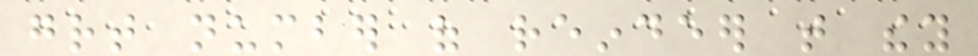great number of reindeer that they
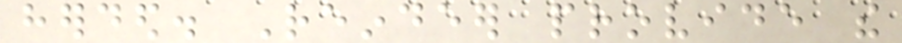herded. Reindeer provide the
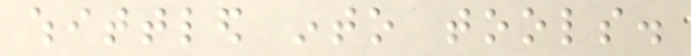whittled into tools.
